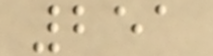251
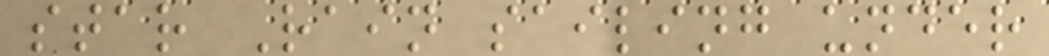star Rain sailing under
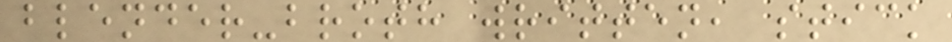blender-broth written, stick
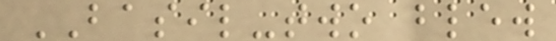BASIL-two blew
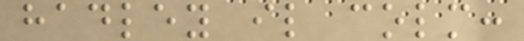hadley il colm:
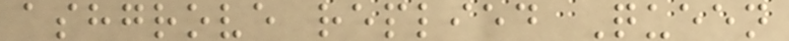ashgrove replied Queen
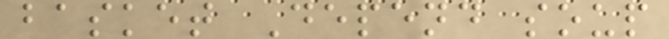basket Depend soup
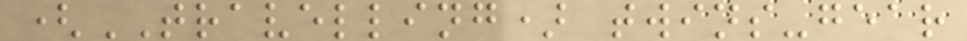(TRAVELLING) twins-gear
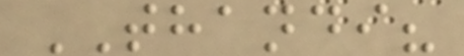THANDI?
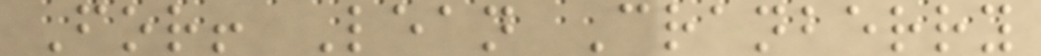For! Lean Cranberry
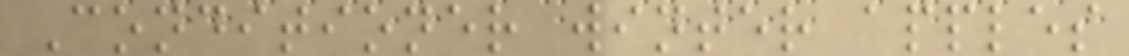Conditioner winter apples
